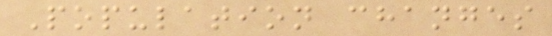Population changes
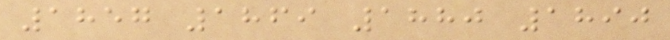1857 1869 1880 1890
